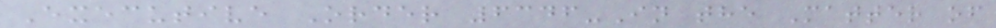Executive Order 6346-In the Matter of
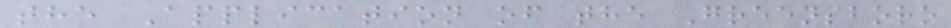the Application of the Greensboro
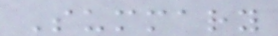Summary
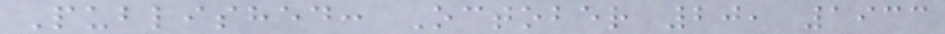Published: October 20, 1933
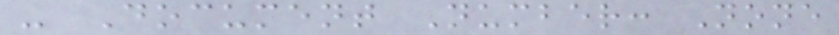- Document Number: None
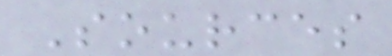Sources
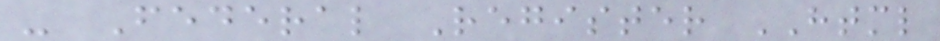- Federal Register HTML
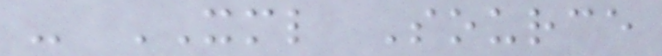- XML Source
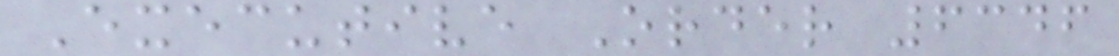Executive Order 6346
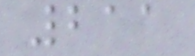211
